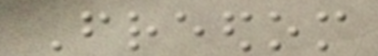Freedom
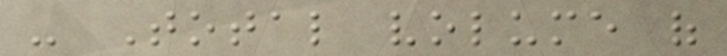- Total volume of
